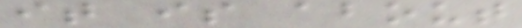it is about
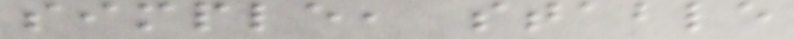simple, stable
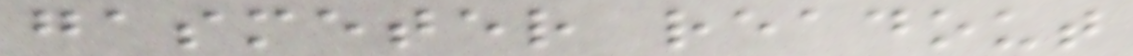gasmeter readout
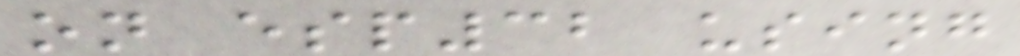on esp32 using
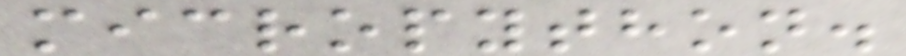micropython.
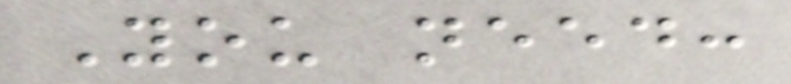You need:
